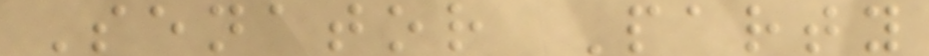Senator Party
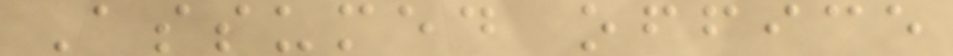Assumed office
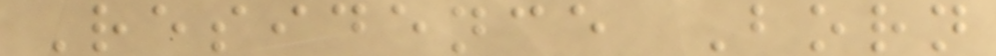Residence Born
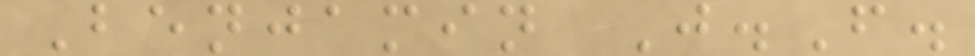Benjamin J.F.
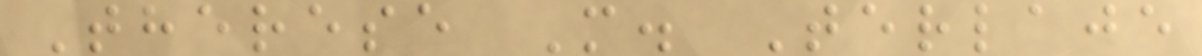Therese M. Terlaje
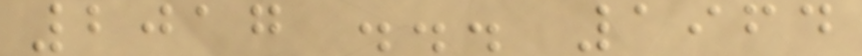2017 ... 1964
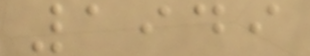1949
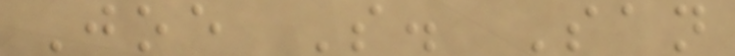Joe S. San
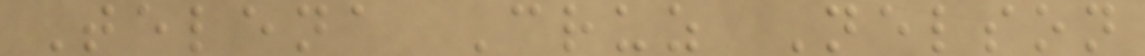Telena Cruz Nelson
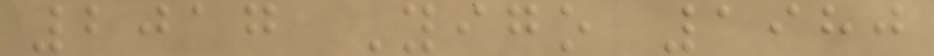2017 Yigo 1980
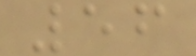56
